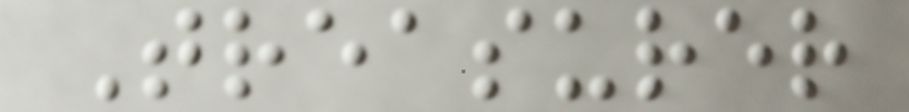Treasurer
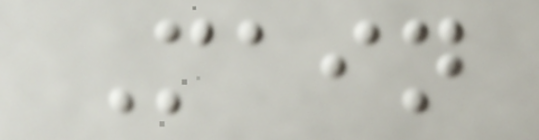Main
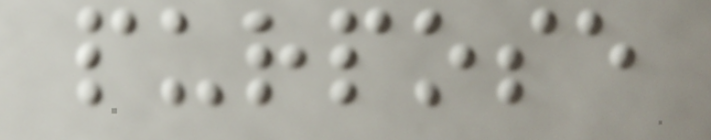purpose
